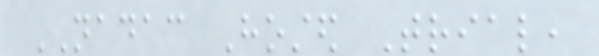NADAC Hosted Trial,
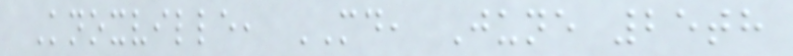Knoxville, MD, June 25th
